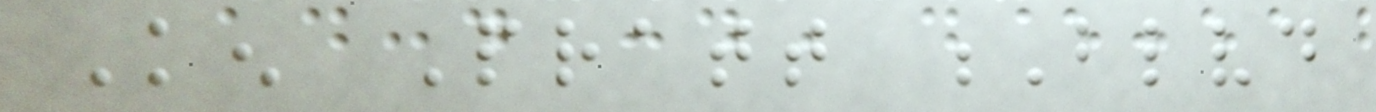Ken Pratt Blvd
